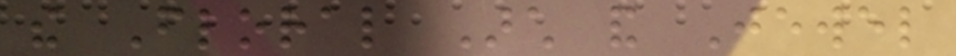the Floral Arch and Jewel
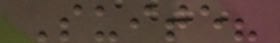Suite?
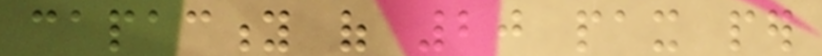capacity of 20 pax per
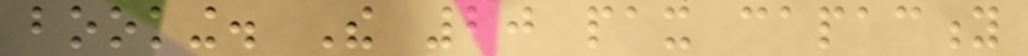booking. The 20 pax capacity
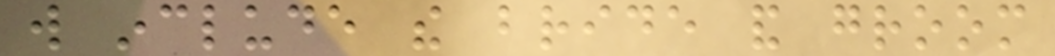will include the bride and groom
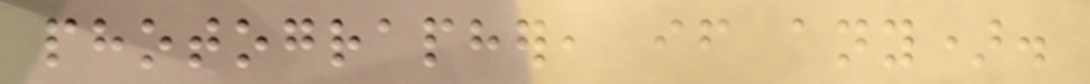photographer, if any).
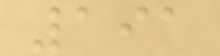191
